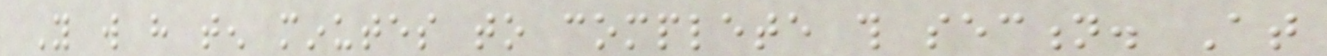You will have ten minutes to complete this section. At
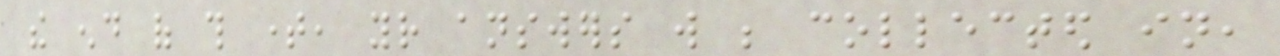the end of this time, your answers will be collected in,
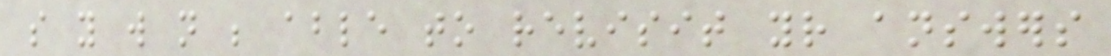so you will not be able to revisit your answers
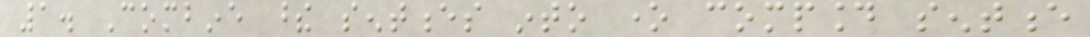1. Combine these sentences into one compound sentence
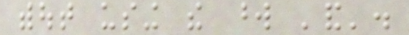without using the word 'and'.
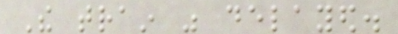The train was delayed.
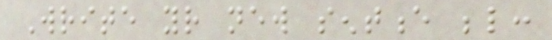Write your new sentence below:
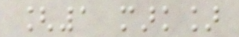[1 mark]
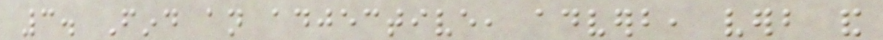3. Find an adjective, adverb, verb and
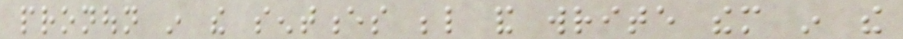pronoun in the sentences below and write them in the
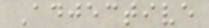Adjective
